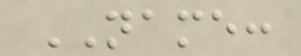NAME:
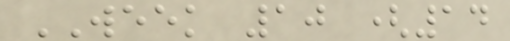WEEK 10 (14
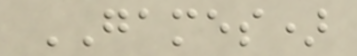GAMES)
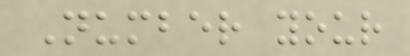Number your
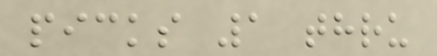picks 1 thru
